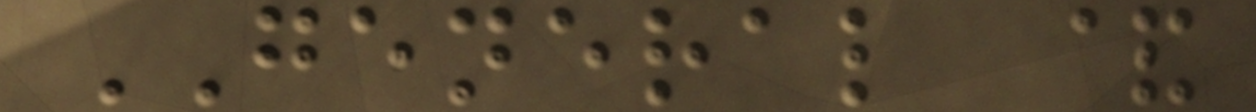GENERAL &
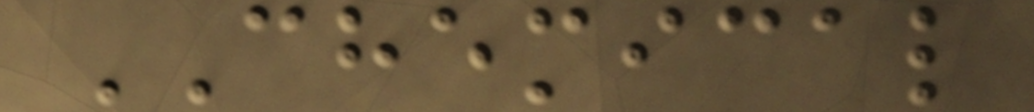CHEMICAL
